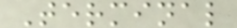Terminal
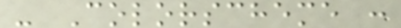- Colorscheme :
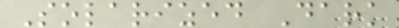Solarized Dark
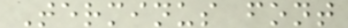Terminus font
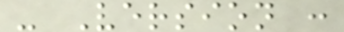- Version :
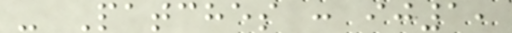- Patches : ij1,
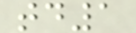td1
